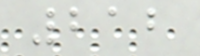212
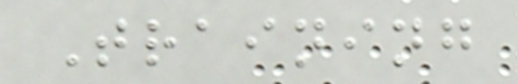Training
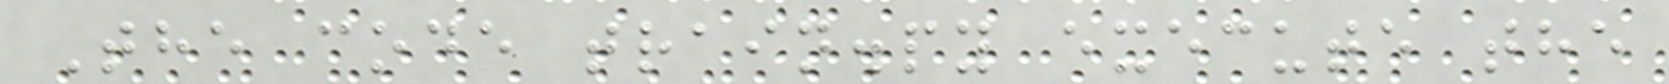The code train.py execute the
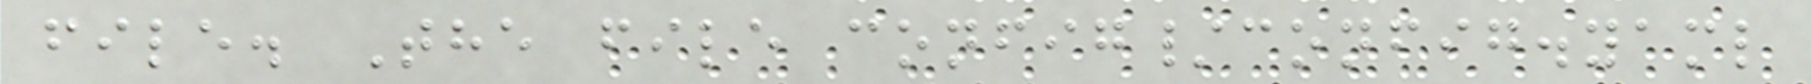file. The file config/config.yaml
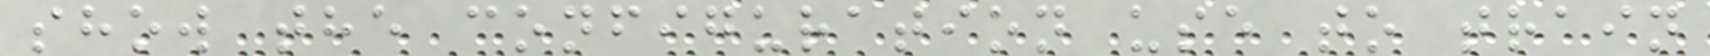show the configuration use to train
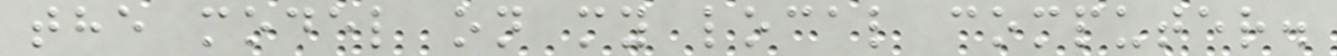the model on my local computer.
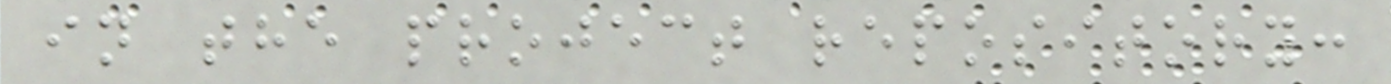in the project repository:
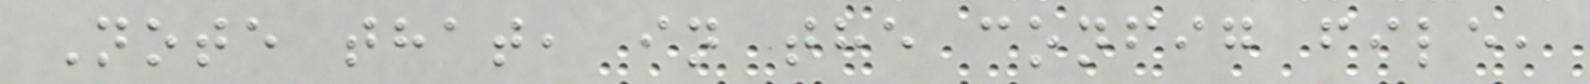Note that, in the config file,
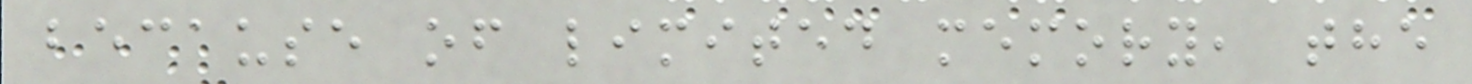because of limited memory, the
